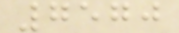7570
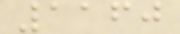1160
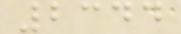2344
